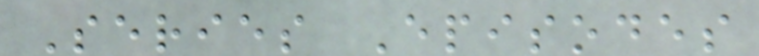Series Episodes
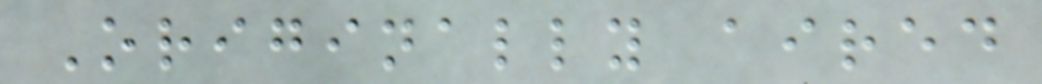Originally aired
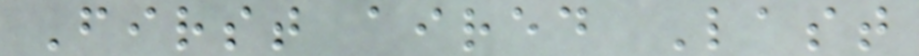First aired Last
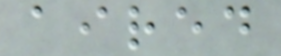aired
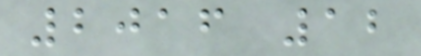2016 12
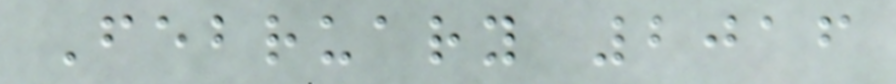February 2016
